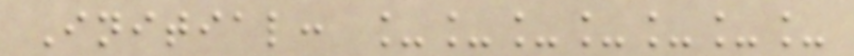Initial: _______
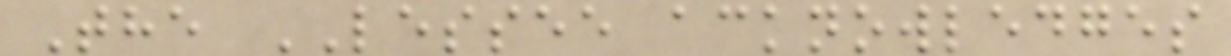The LESSEE acknowledges
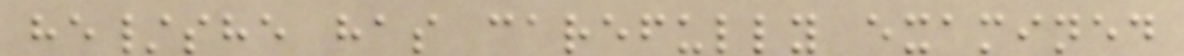he/she has carefully examined
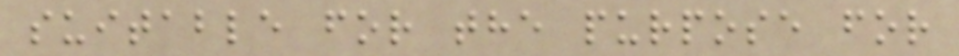suitable for the purpose for
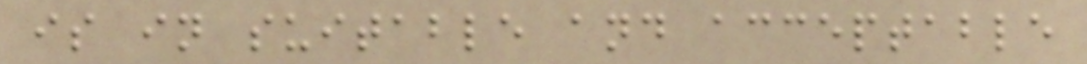is in suitable and acceptable
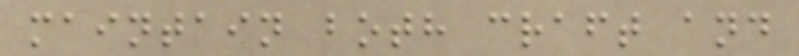maintain both craft and
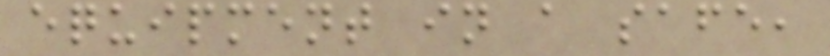equipment in a safe,
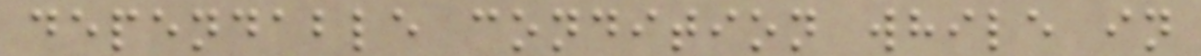dependable condition while in
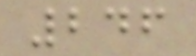246
